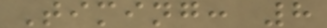Timing: 8
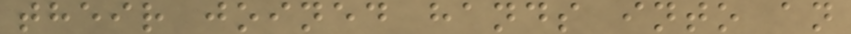their joined hands into an
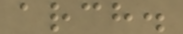arch.
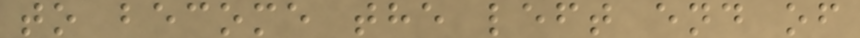to become the left end of
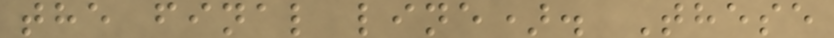the final line). These
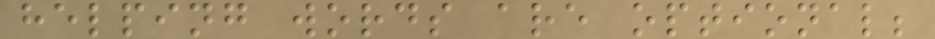helping words are optional;
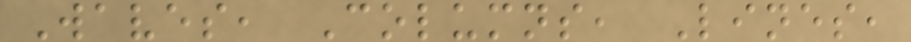Waves, Columns, Lines,
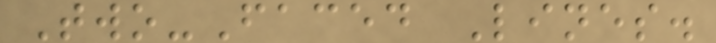Two-Faced Lines.
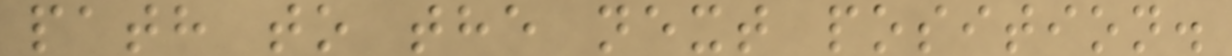path to the next position.
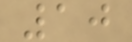10
